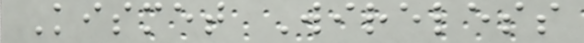Kismet Wireless
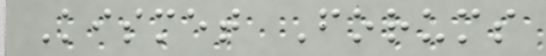Kismet Forums
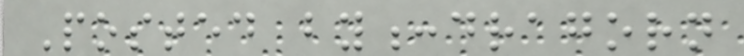Posted by:dragorn
